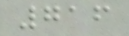716
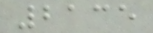2135
